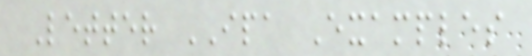Letter IPA Examples
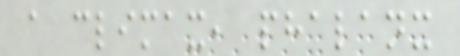a climax, phalanx
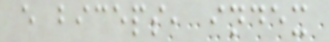e biceps, index
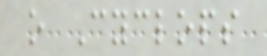o Cyclops
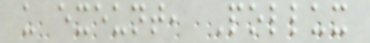u exeunt, Pollux
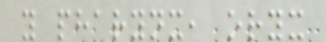y pharynx, oryx
